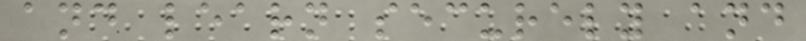and learn securely and
